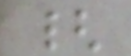{
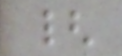{
